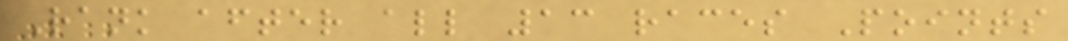Rank after all 13 races Points
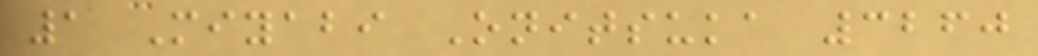1 Miyabi Onitsuka 3260
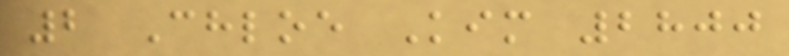2 Chloe Kim 2800
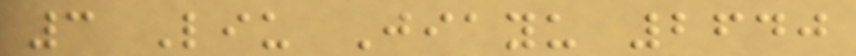3 Liu Jiayu 2640
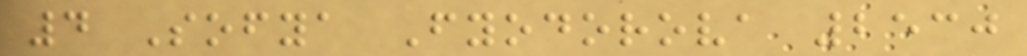4 Sofya Fyodorova 2530
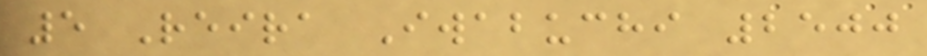5 Reira Iwabuchi 2500
